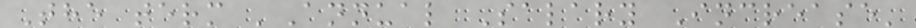The term 'Annual Salary Increase'
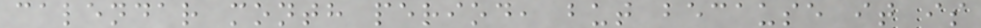calendar month period, but because it is
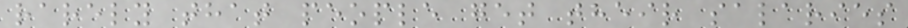rarely that people get their salaries
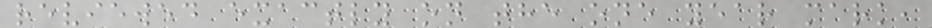reviewed exactly on the one year mark,
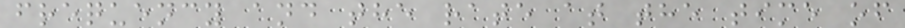frequency and the rate at the time of
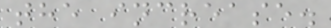the increase.
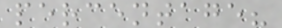percentage?
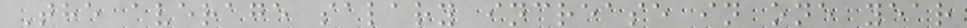The average salary increase in one year
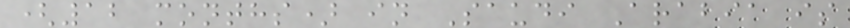(12 months) in Saudi Arabia is
